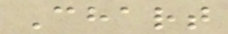Chart
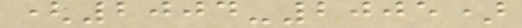(2004-2005)
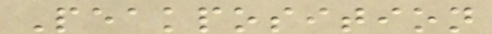Peakposition
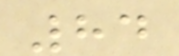84
